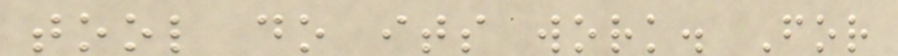tool do its work. For
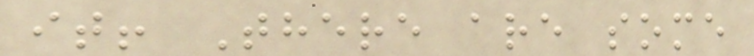it! There are some
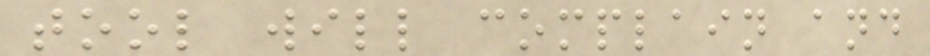tool will complain and
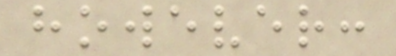however:
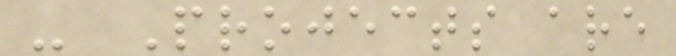- Projects are
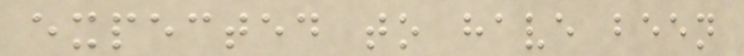expected to have been
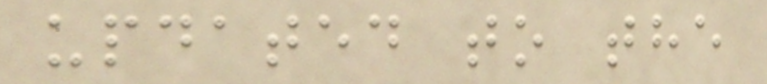updated to the
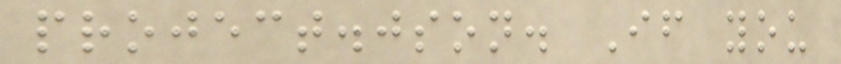project.json. If you
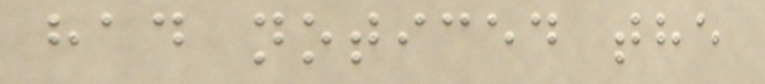had noticed the
